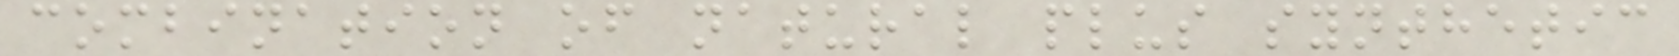combination of natural plus synthetic
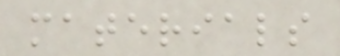materials
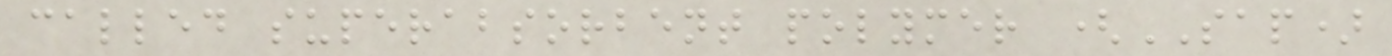called superabsorbent polymer (SAP)
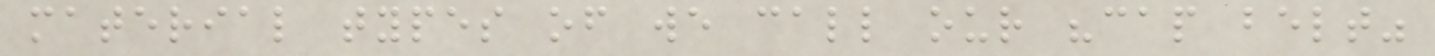material types of we call our "cap belt"
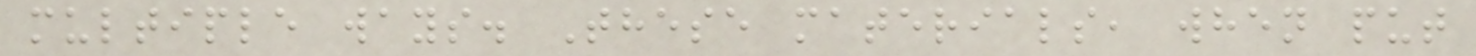multiple ways. These materials, when put
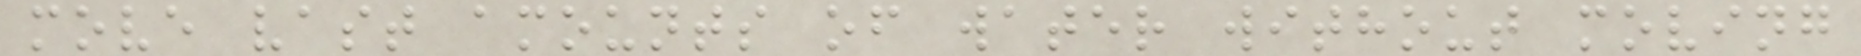move vast amounts of water without moving
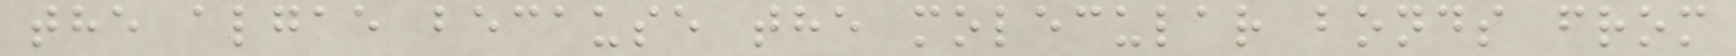the algae because the molecular bonds from
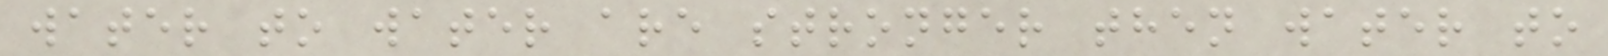water to water are stronger then water to
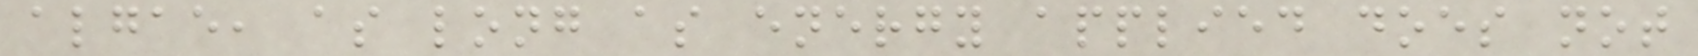algae, as long as energy applied does not
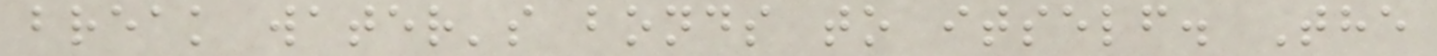break water's bonds to itself. The
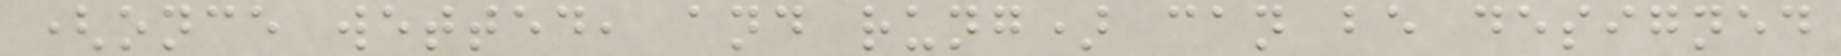(once wetted, and rung) can be designed
